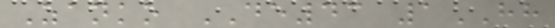Zanko DE43 1HH
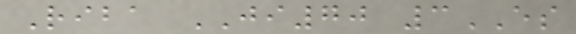Riba JI70 3ES
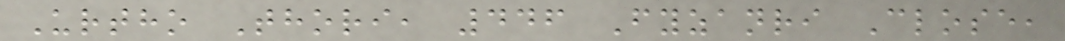Urtho Thori, 446 Fyzanri Close,
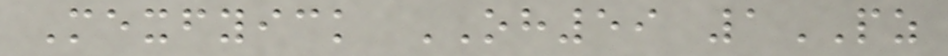Mexfyick OH59 1PZ
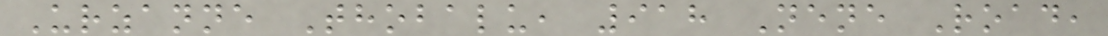Urzanne Thobalu, 918 Nene Road,
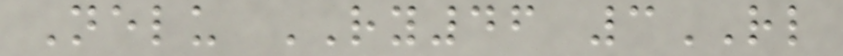Nelu RY46 3RL
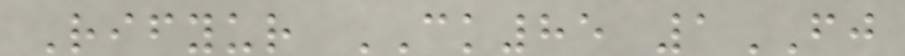Rifyur CK85 1FJ
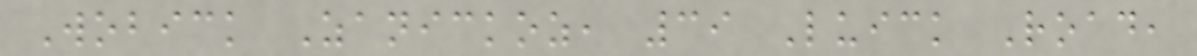Wobick Zanickoz, 39 Luick Road,
